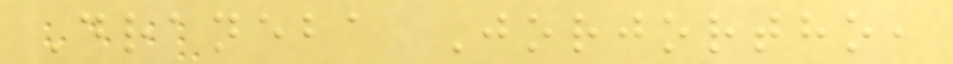Draneba Jorjortho,
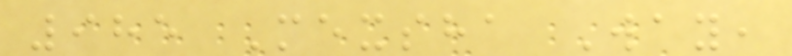985 Mexsha Way,
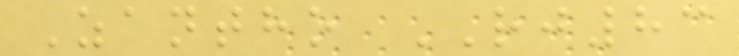Zantho RJ83
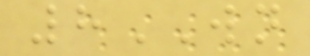8WN
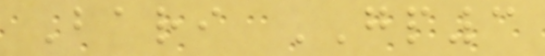Bari GP3
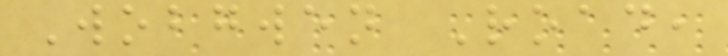Wobgwen Road,
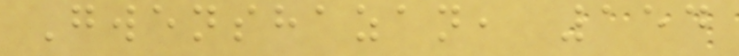Gwenshazan, 154
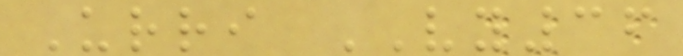Urri VY36
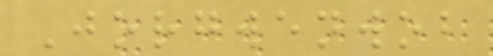Jorgwenwob
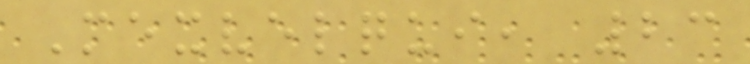Mexvelqui, 23
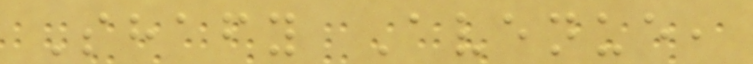Shafy Avenue,
